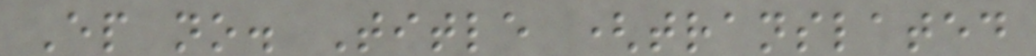Ep no. Title (translated
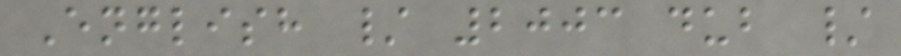English / 2003 dub /
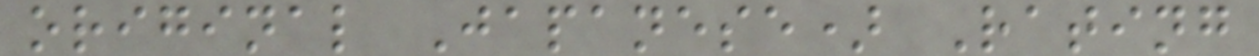original Japanese) Rating
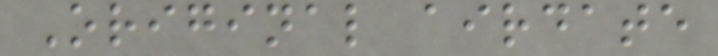Original airdate
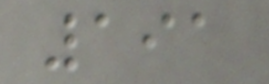191
